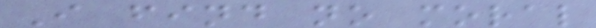I find no moral
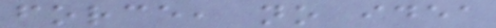force, no idea
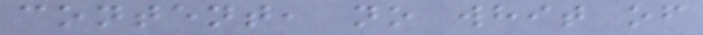content, no whit of
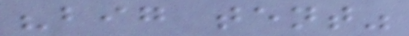"big tent"
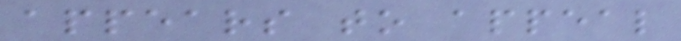appears to appeal
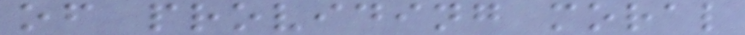of providing moral
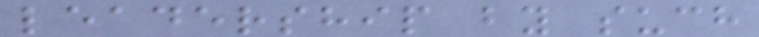leadership by such
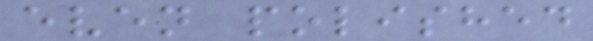even polished
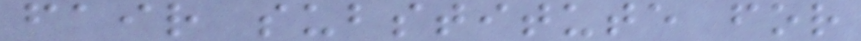fair substitute for
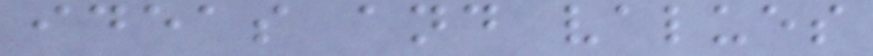ideas and values
